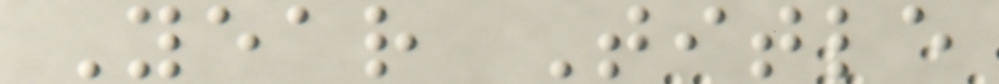Year Title
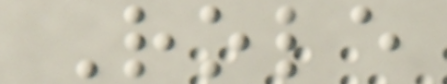Role
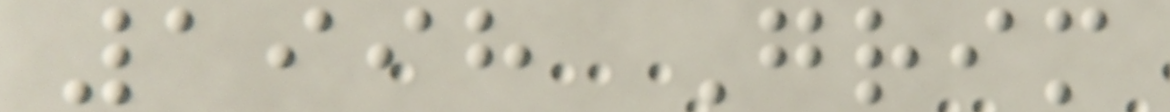1998 Grim
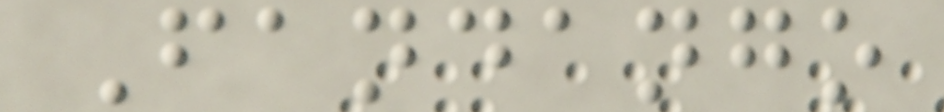Fandango
